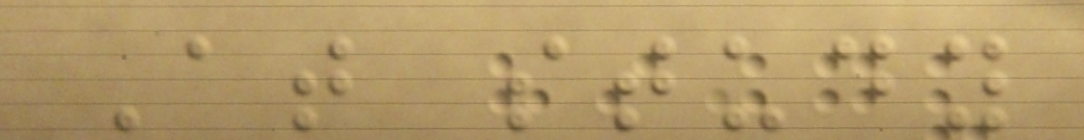At study
